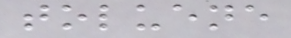toluene
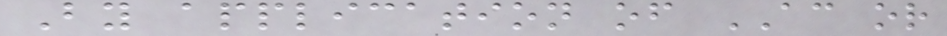By application of AC or
